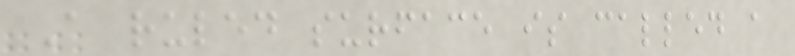A ruled surface is called a
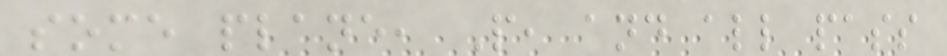some plane, P, and all pass
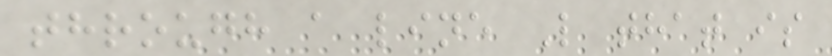through a line L that is
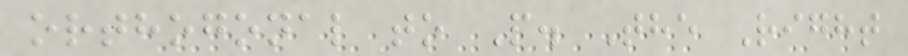orthogonal to P. The Right
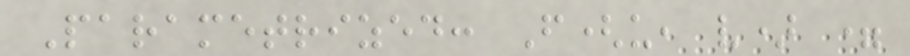Parametrized: F(u, v) =
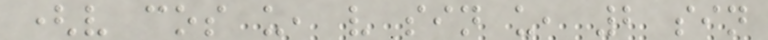(v cos u, v sin u, 2 sin
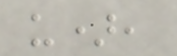u),
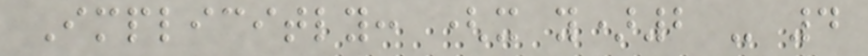Implicitly: (x y)2 - 4
